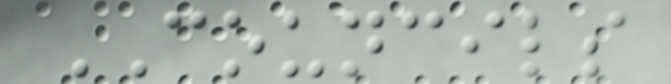COUNCILS
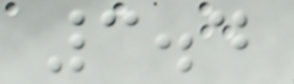3.4
